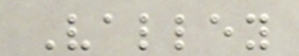Valley
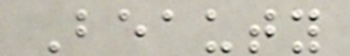Beauty
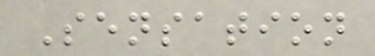Sensation
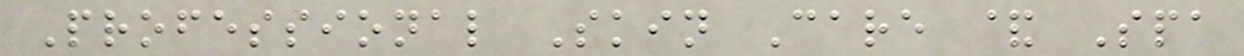Professional Skin Care & Spa
